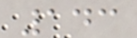143
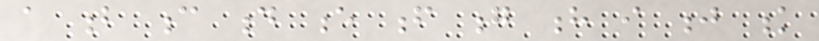a b c d e f g h i j k
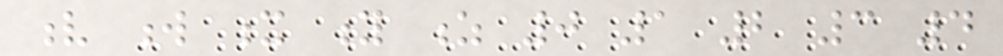v w x y z 0 1 2 3 4
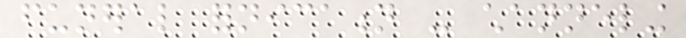funeral fornication - channeling
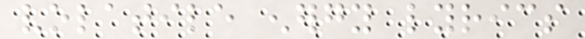volatile energy lyrics
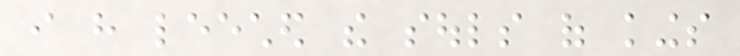i have leeched the souls of kings
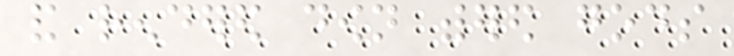and rendered down withered gods
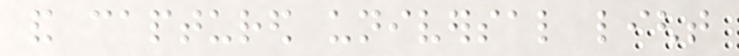and captured universal light
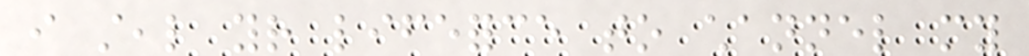i steal your lifeforce to channel my
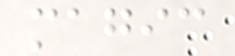magic
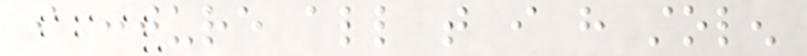i conjure all that i have stolen
